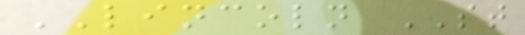LINCOLN ST
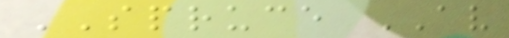SPRUCE AV
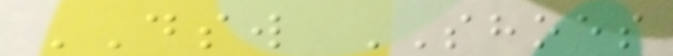DSW SHOES
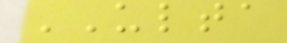ULTA
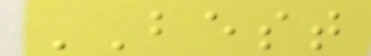BEST
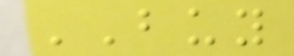BUY
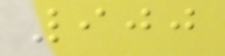900
